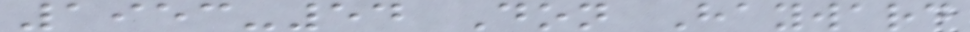1953-54 Don Hayward
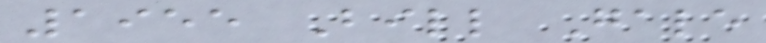1955 Bill Gale
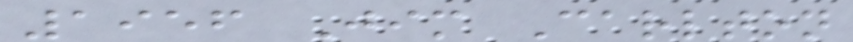1956 Jim Carlton
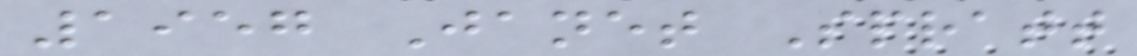1957 Janet Spratt
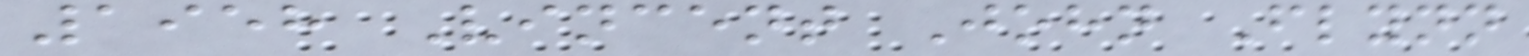1958 Vincent John Flynn
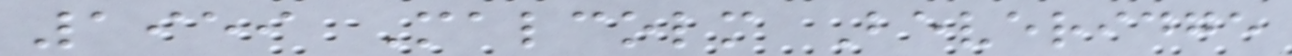1959 Malcolm Beveridge
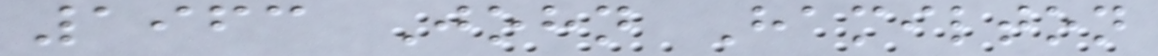1963 John Hamilton
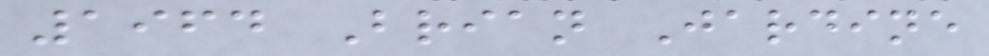1964 Brian Jardine
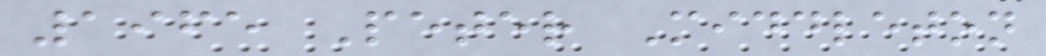1965 Peter Middleton
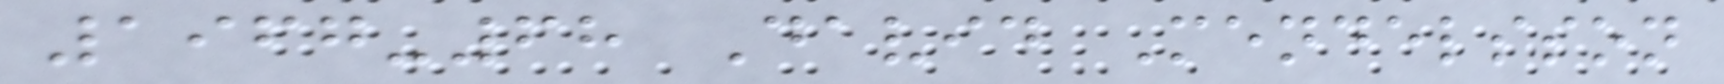1967-68 David Mendelsson
